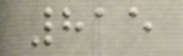815
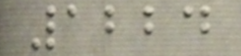1224
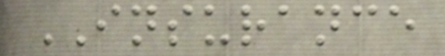INSURANCE
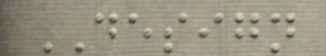DESIGN
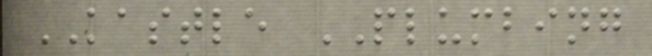KASTLE PLUMBING
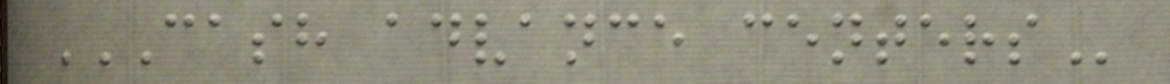CASH ADVANCE CENTERS
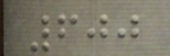600
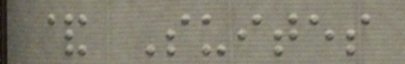& Suites
